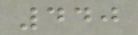440
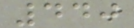440
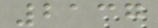2137
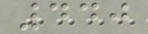440
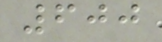600
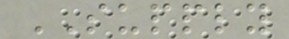SUPPLY
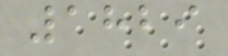1829
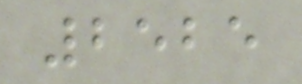2525
